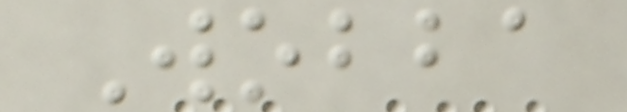Wobba
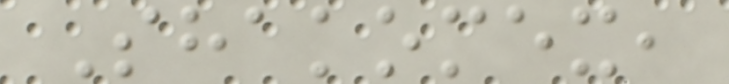Shakomex,
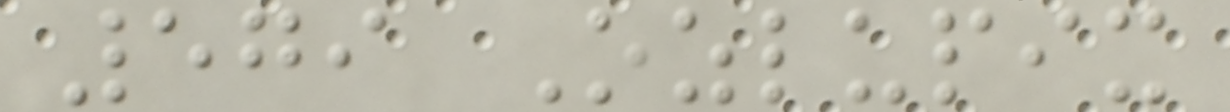579 Ozlupix
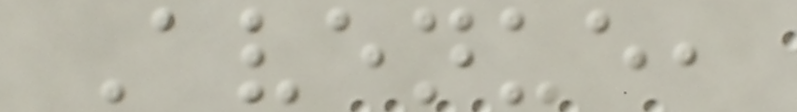Avenue,
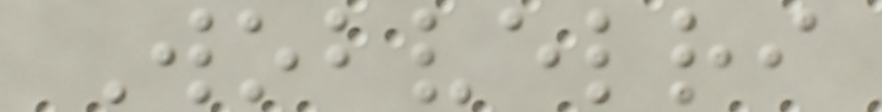Wobvelri
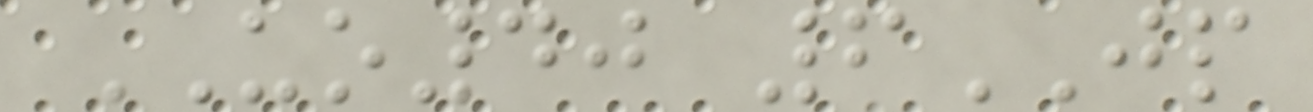UO40 6JP
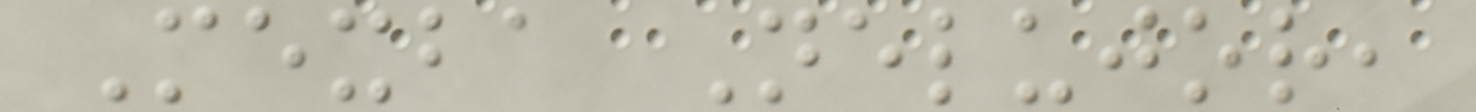Mexba Nelujor,
